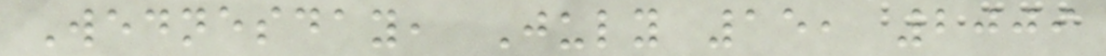Wednesday, July 15, 2009
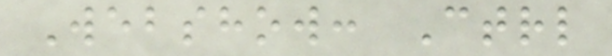Webshow: Ctrl
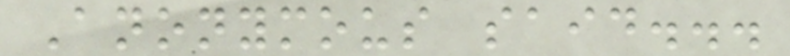Anonymous said...
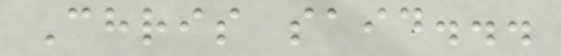Chris said...
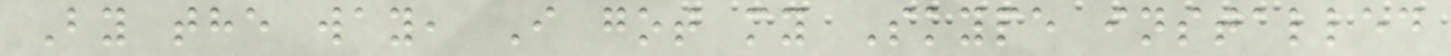By the way, I got my Skype installed
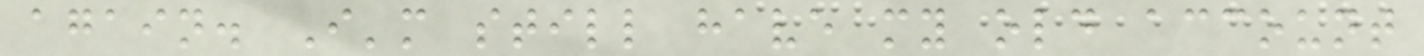again. I'm still have my old account
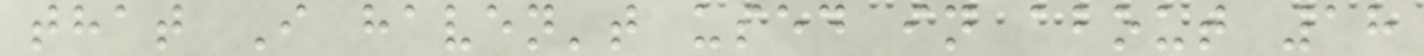that I haven't used in about 18
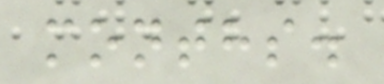months.
